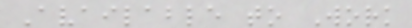Available to Work
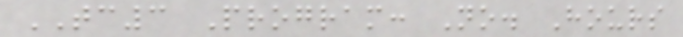TC3 Program: No. Hours
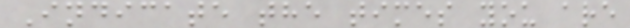Indicate the times you are
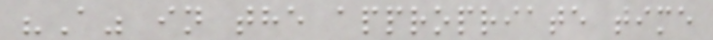"A" in the appropriate time
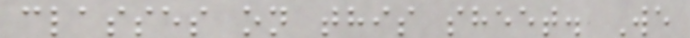classes on this sheet. We
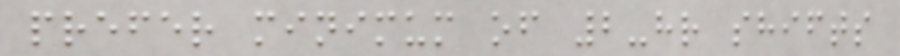prefer minimum of 2-hr shifts
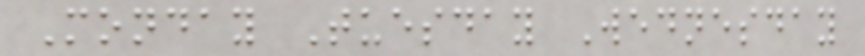Monday Tuesday Wednesday
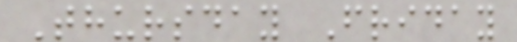Thursday Friday
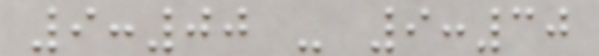9:00 - 9:30
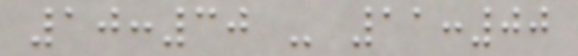10:30 - 11:00
